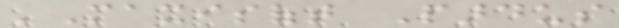'Maxisoft Pardus
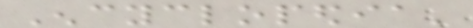Encyclopedia'
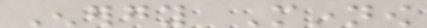Energy Minnow
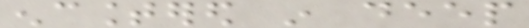encountered in deep
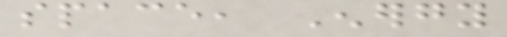space, Energy
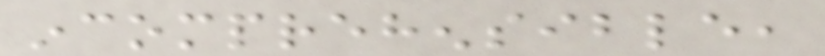incomprehensible,
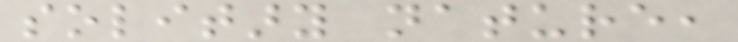solitary nature,
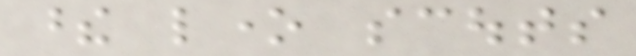these lone scouts
